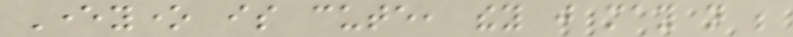Everyone is cute, they just may not be
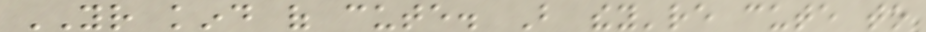YOUR kind of cute. But they're cute to
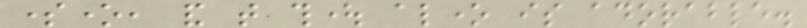someone, and that thought alone is adorable.
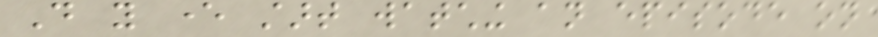Do you ever start watching an episode on
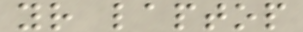your laptop
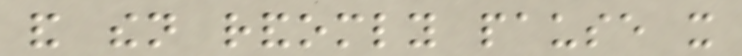and then randomly pause it
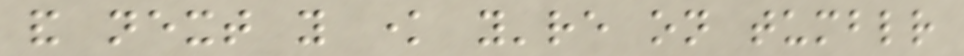and next you know you're on tumblr
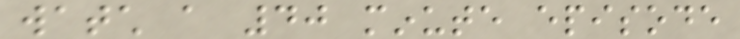watch a 40 minute episode
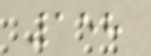158
